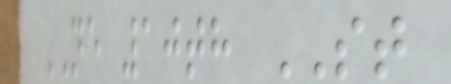NE 10th ST
